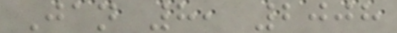Jan 8, 2008
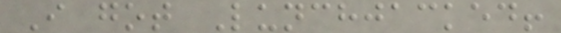I got Lunchjacked!
